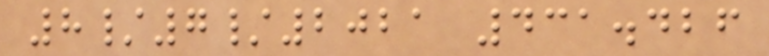8/7/2021 431.426
